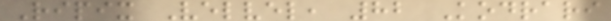Ripix Velvel, 82 Kodrari
